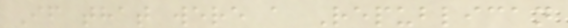If that were a Republican
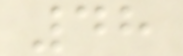48
